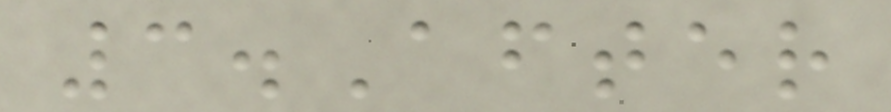3.After
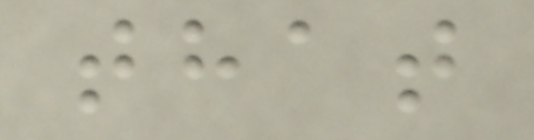that
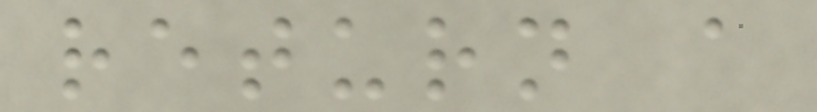return a
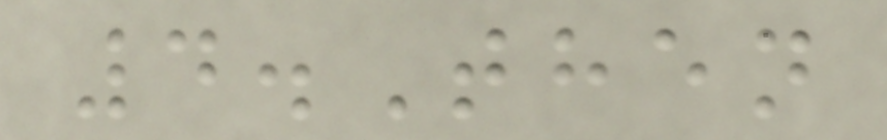4.Then
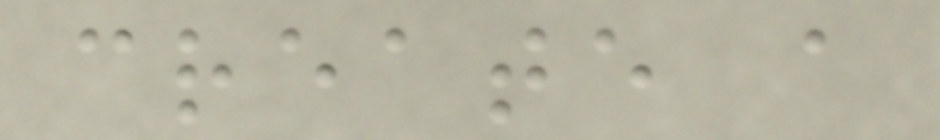create a
